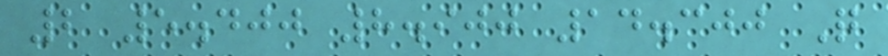2 5.400 8.900 14.300 Q
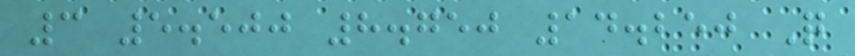3 5.500 8.750 14.250 Q
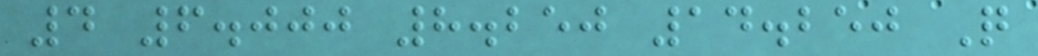4 6.000 8.250 14.250 Q
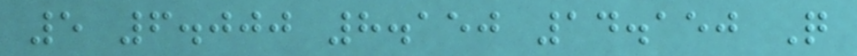5 6.000 8.150 14.150 Q
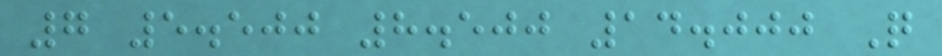7 5.500 8.500 14.000 Q
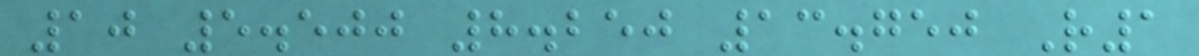10 5.500 8.250 13.750 R1
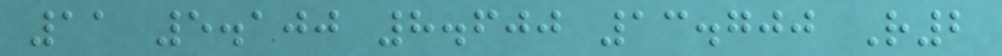11 5.100 8.600 13.700 R2
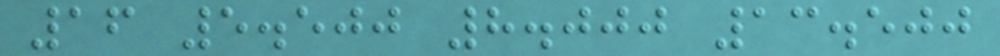16 5.500 8.000 13.500
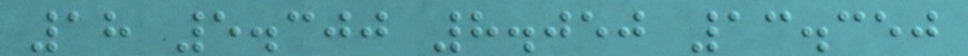18 5.300 8.050 13.350
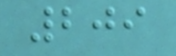209
